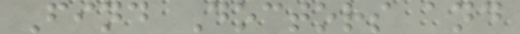Find Doctors and
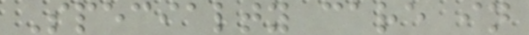Specialty care in
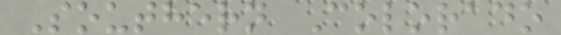Southern Colorado
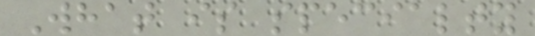What is specialty
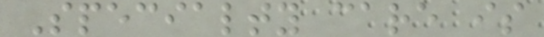Specialty care is
